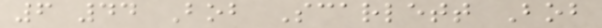6 44 Bob Scarlett Bob
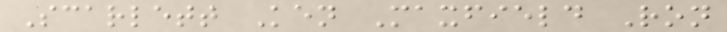Scarlett Ken Maxfield Ron
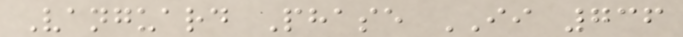Vanguard Phase II 736
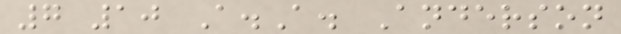7 10 A.A. Anderson
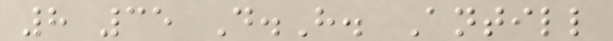8 35 D.H. Antill
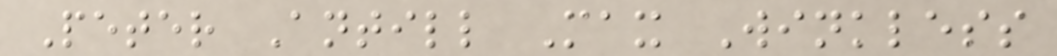Peter Antill Max Winkless
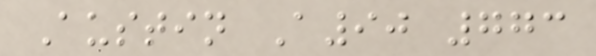Austin A90 773
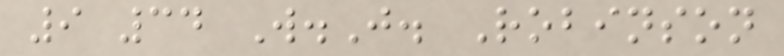9 34 W.J. Robinson
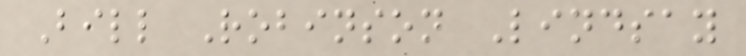Bill Robinson Lindsay
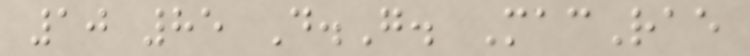10 85 D.G. MacRae
